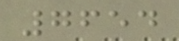7654
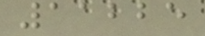11225
